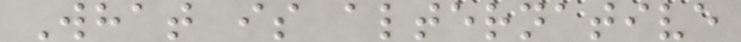What is alternative
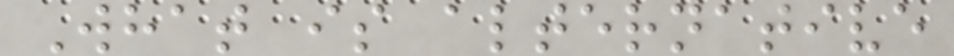What is alternative
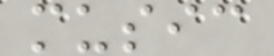music
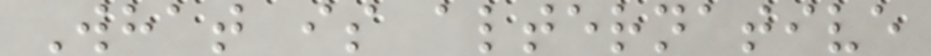What is alternative
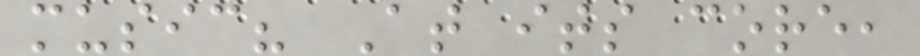music? At its core,
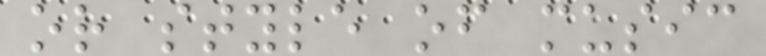or style of music
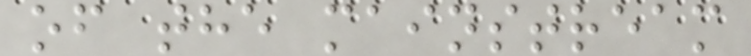of the mainstream
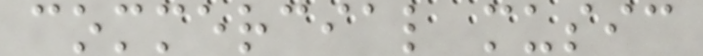commercial music
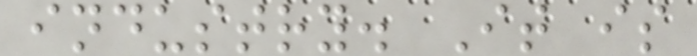industry. It is
